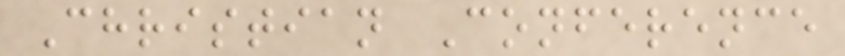Christian Conference
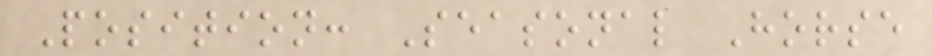Position: Seasonal Horse
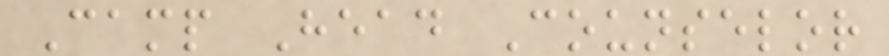Camp Head Counselor
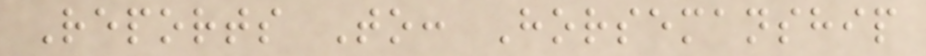Reports To: Horsemanship
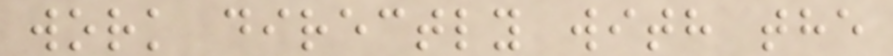work directly with the
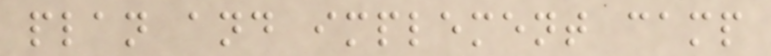plan and implement camp
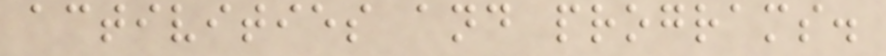activities and programs.
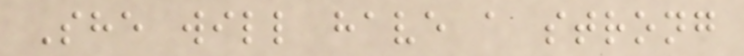She will have a strong
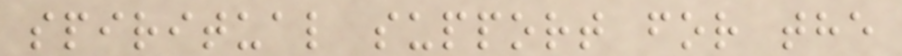spiritual support for the
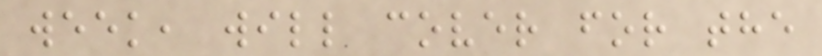week, will cover for the
